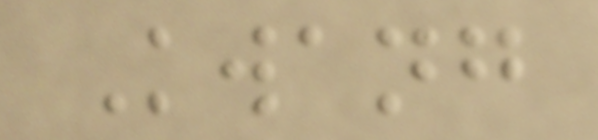Kwang
